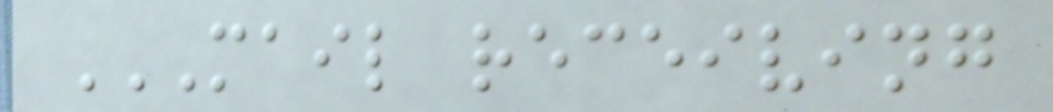MAIL RECEIVING
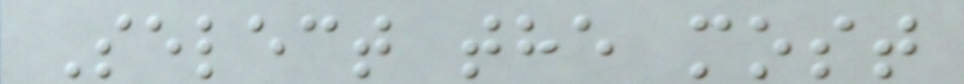Select the most
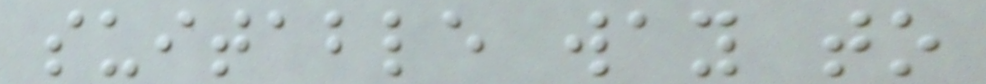suitable way to
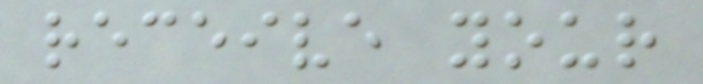receive your
